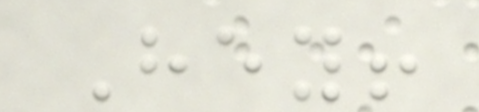Hey!
